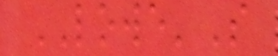LOWE'S
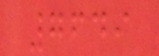7649
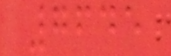7645
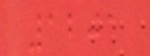1201
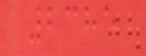2385
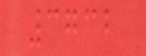3732
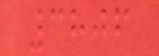3806
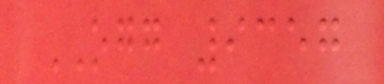OGG 9357
